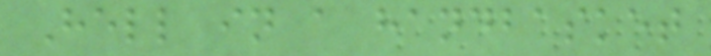Hell in a handbasket
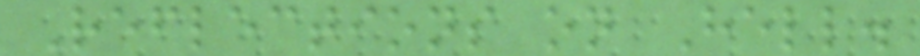Reflections on Hell.
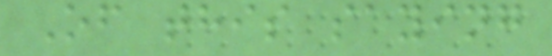Of this saying
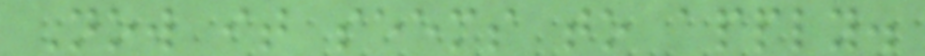Now it seems to apply.
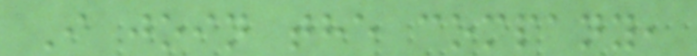I join the company,
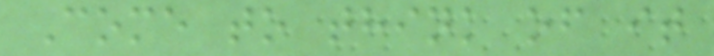Come to think of it
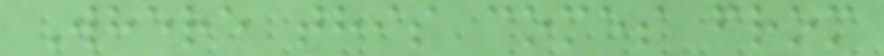Where this comes from
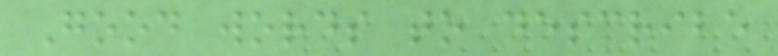Good words to describe
